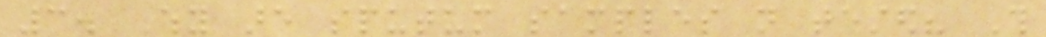3. Why are sputum samples not tested? This
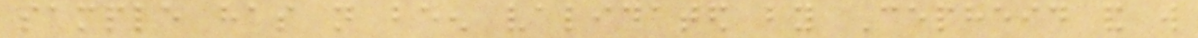sample has not been validated by Cepheid and will
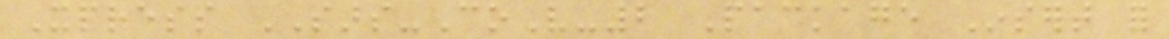Xpress SARS-CoV-2 Package Insert for
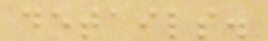details.
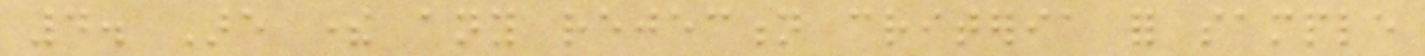4. Are there any rejection criteria for sample
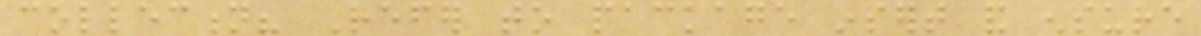collection? Refer to package insert and ensure
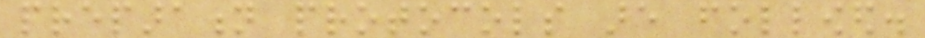preparation protocols are followed.
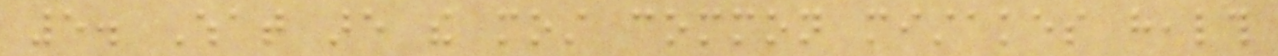5. What are the most common mistakes health
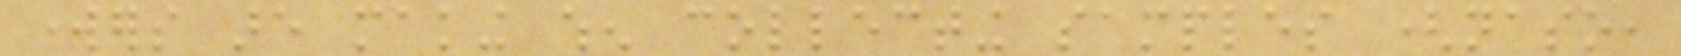workers are making when collecting samples (naso,
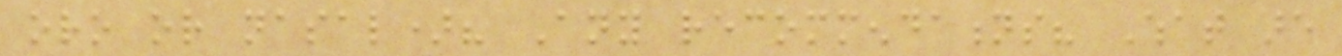oro or nasal)? Any recommendations? What are
